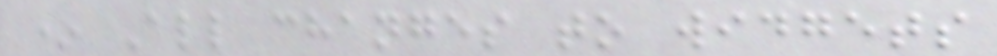* All changes to widgets
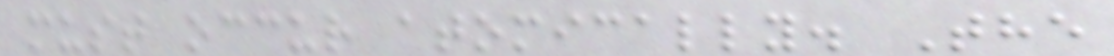must occur atomically. The
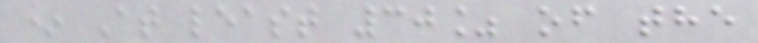* At least 30% of the
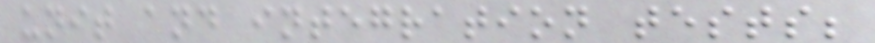unit and integration tests;
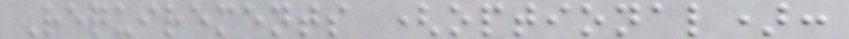Requirements (optional):
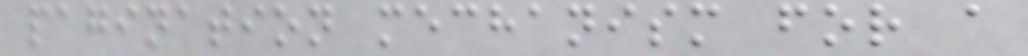pagination mechanism for a
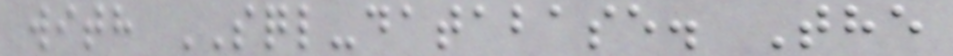with SQL-database. The
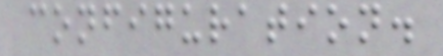configuration.
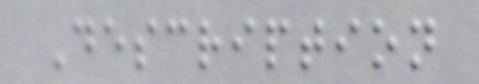Description
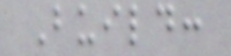Build:
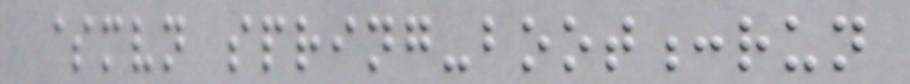$mvn spring-boot:run
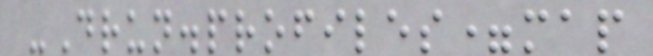-Drun.profiles=map
